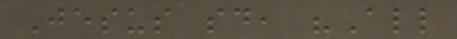Jesus said, "All
